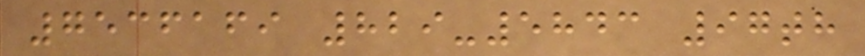7536169 829-5843 97th
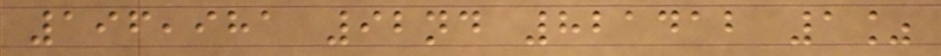196,981 92nd 821412 1%
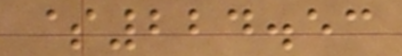$224.53
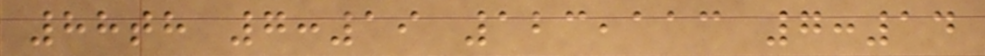88th 7:19 123,113 7:14
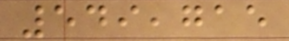549,715
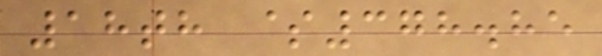18th $378.85
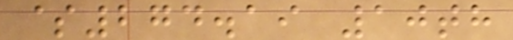$274.19 10th
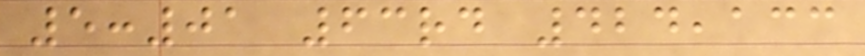5:01 63rd 424,133
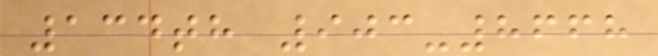134th 903-8668
